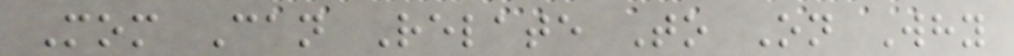Mom Can Relate To On Why
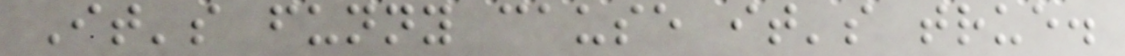It's funny cause it's true.
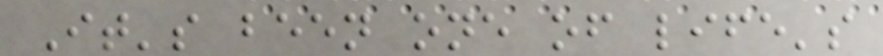It's been one of life's
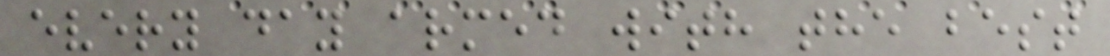every day armed with the best
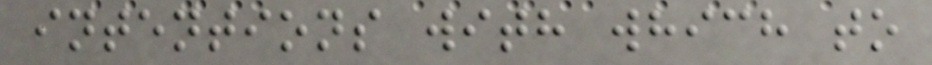intentions with which to
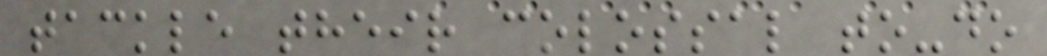tackle their colossal to-do
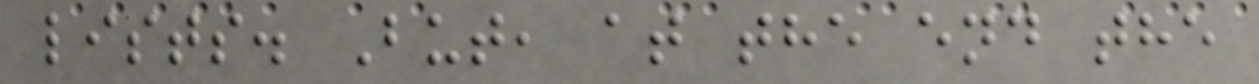lists. But, at the end the
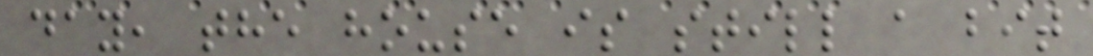day, the house is still a bit
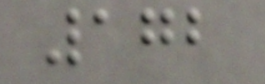172
